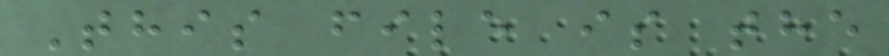This file is the
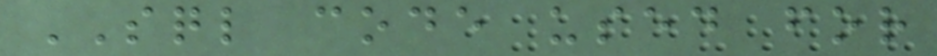SQL code used for
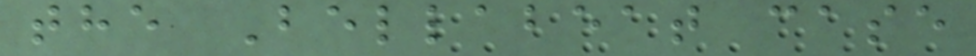the Bellabeat case
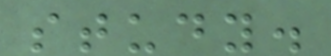study.
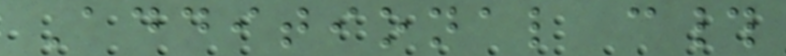Additional c#
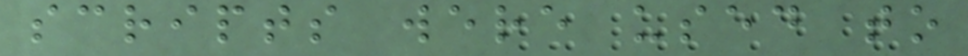scripts were used to
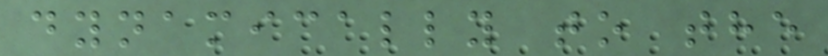dynamically to the
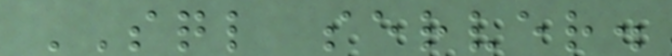SQL server.
